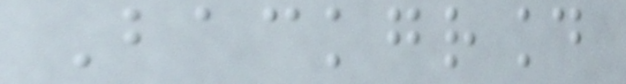Background
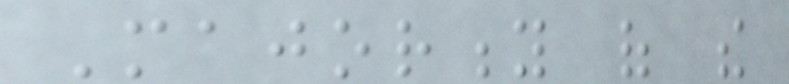Majority of the
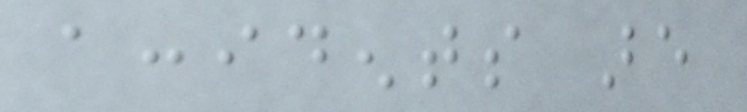accidents are
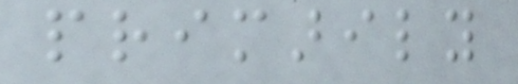primarily
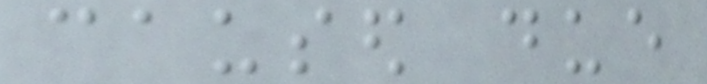caused due
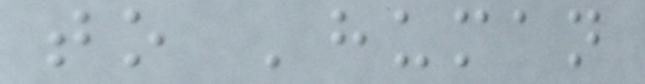to 'human
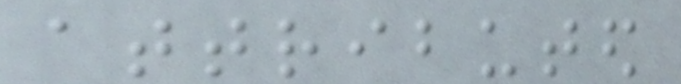attributed
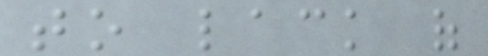to lack of
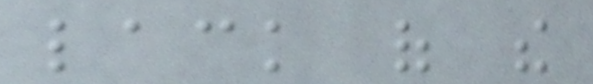lack of the
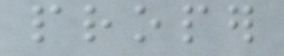proper
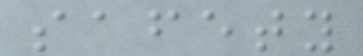safety
